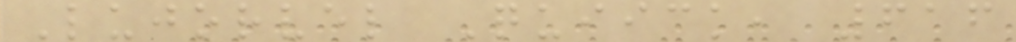Lujorvel Quiick, 616
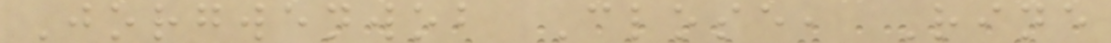Jorgwenwob Close, Rine
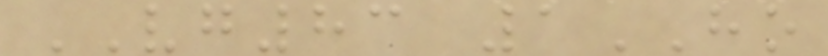VG83 1HO
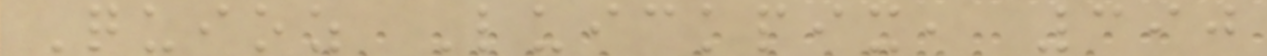Quioz Luickpix, 390
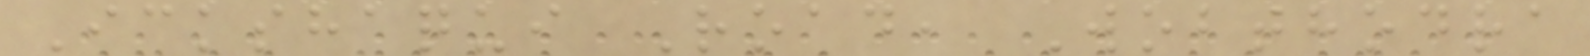Ickshaqui Road, Wobthodra
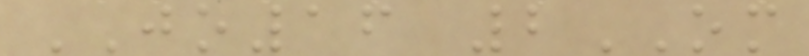JO16 2OM
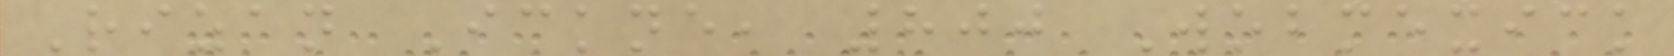Rizan Ickne, 800 Wobmexick
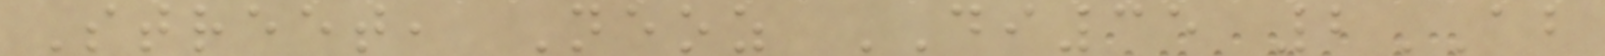Street, Neoz DI35 2AB
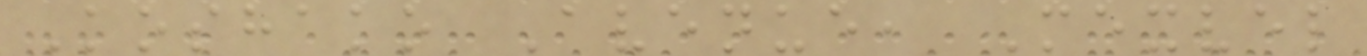Koshako Avenue, Mexvel
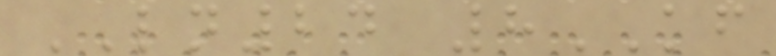LN24 8KF
